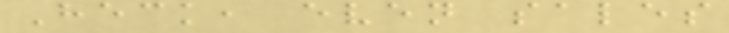Heck, even sales
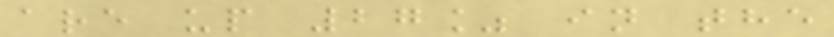are up 27% in the
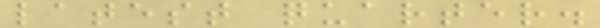latest quarter.
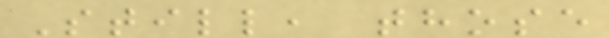Still, those
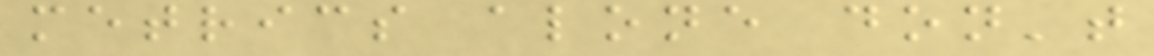metrics alone don't
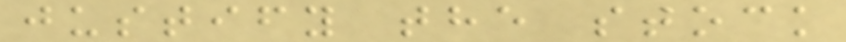justify the stock
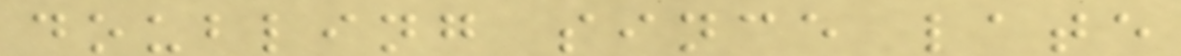doubling since late
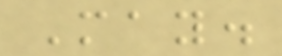May.
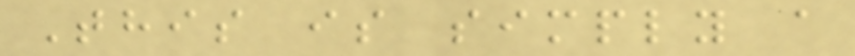This is simply a
